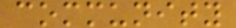community
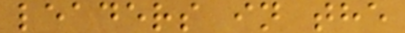leaders in the
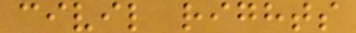civil rights
